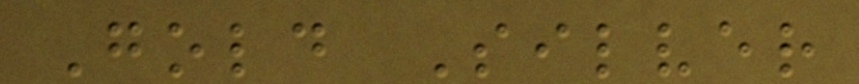Gold Silver
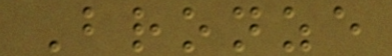Bronze
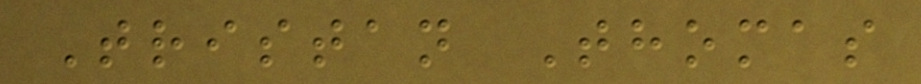Tristan Thomas
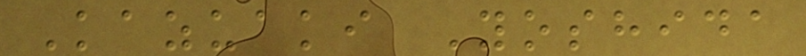Kazuaki Yoshida
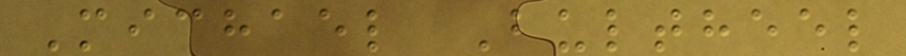Michael Bultheel
